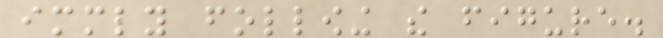immediately following the figure.
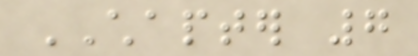CHAPTER 7
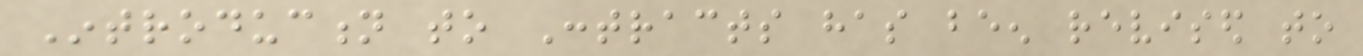Introduction to Contracts has been revised to
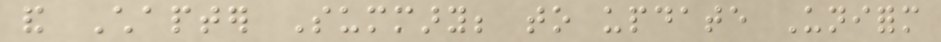and Chapter Summary; to update Uniform
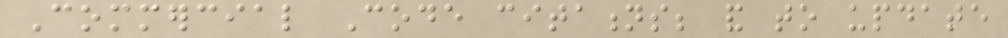Commercial Code citations; and to update
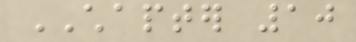CHAPTER 10
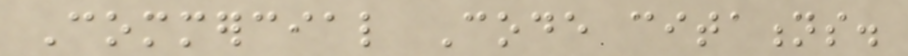Commercial Code citations.
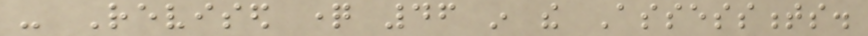- Revised question 46 in the Assessments.
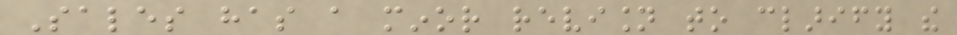Sales has a minor revision to clarify the
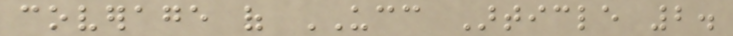coverage of UCC Article 2.
